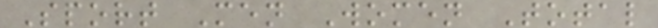Sport Men Women Total
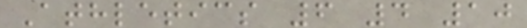Athletics 6 4 10
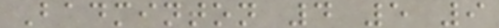Badminton 4 5 9
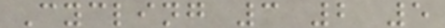Cycling 3 2 5
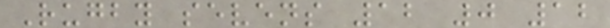Rugby sevens 12 0 12
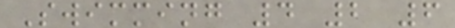Swimming 4 2 6
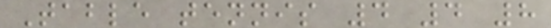Table tennis 4 4 8
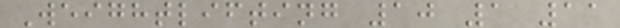Weightlifting 10 1 11
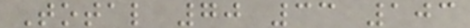Total 70 33 103
